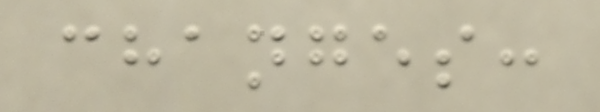changes:
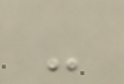-
